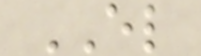EL
